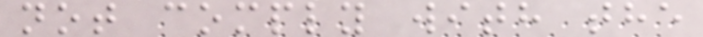not comply with the
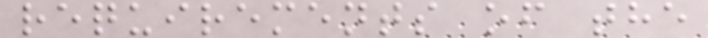requirements of the
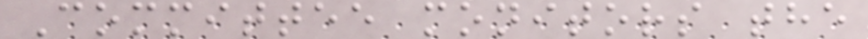Committee monitors the
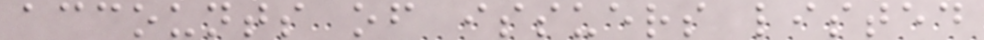accounts of issuers listed
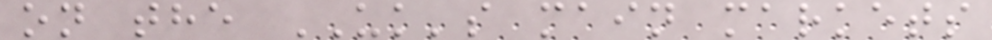on the UK's main markets
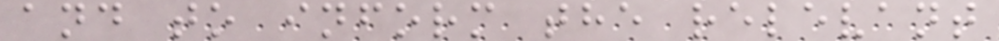and to inform the relevant
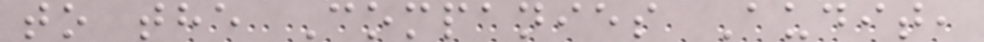to the Companies Audit,
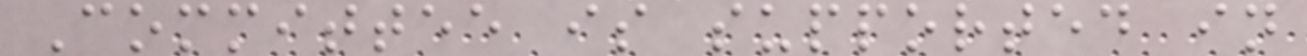Committee is supported in
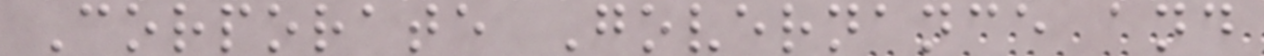Corporate Governance and
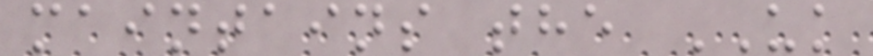maintains the UK
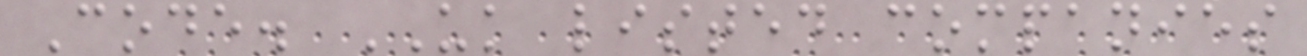Code. UK listed companies
